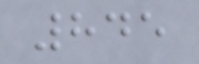845
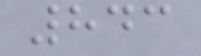843
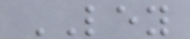LEY
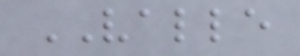VALLE
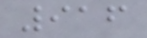916
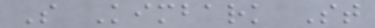S Kimbark St
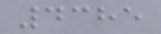4385
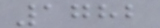1782
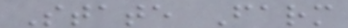State Farm
